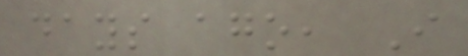days ago, I
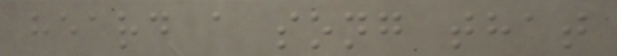heard a song that
